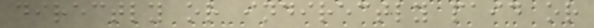directly or indirectly paid or
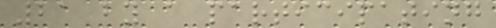21 by a participating
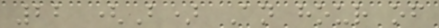22 (B) An hour of
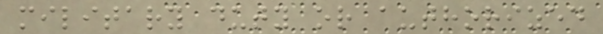military duty or authorized
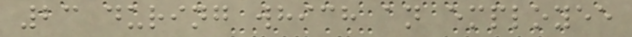23 during which an employee
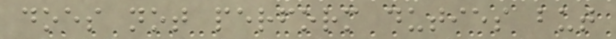does not perform duties but
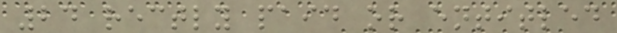24 rectly paid or entitled
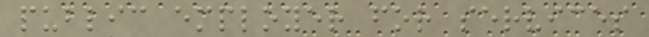public employer for services
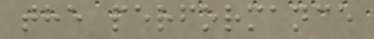the performance
